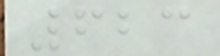623
